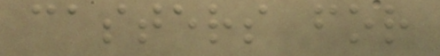casters for
